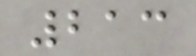213
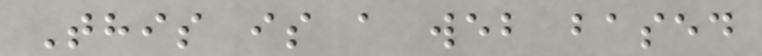This is a web based
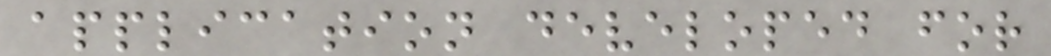application developed for
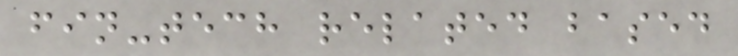fin-tech related based
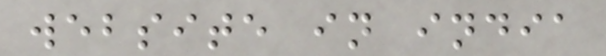website in india
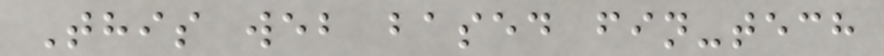This web based fin-tech
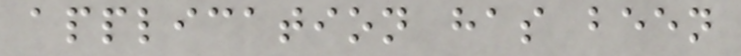application has been
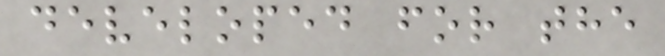developed for the
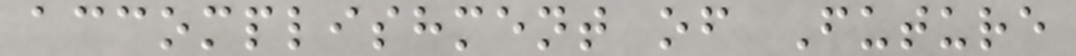accomplishment of Future
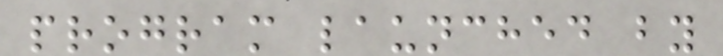program launched by
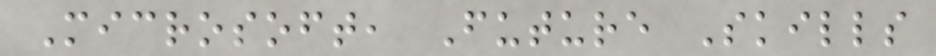Microsoft, Future Skills
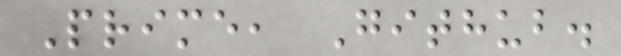Prime, Github.
